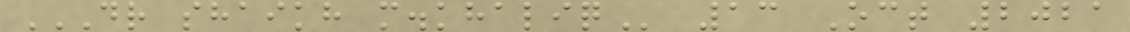DR SHAIKH M.KHALIQ 13 Oct 2021
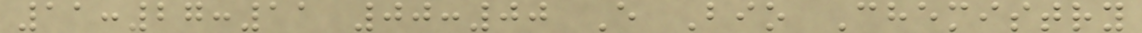11:27:11 00:00 E Bio Chemistry
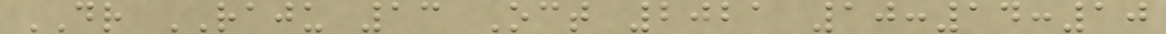DR RAJU 13 Oct 2021 10:14:10
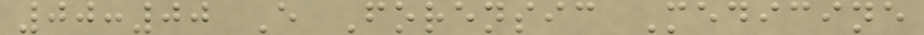00:00 E Forensic Medicine
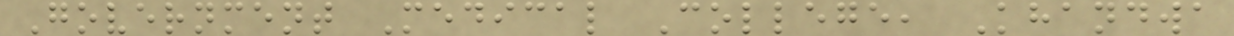Government Medical College, Khandwa
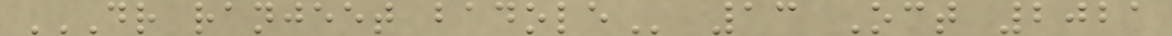DR RANJEET BADOLE 13 Oct 2021
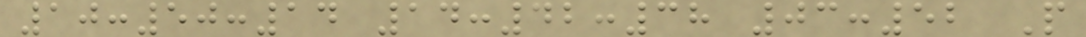10:50:14 14:42:38 03:52 P
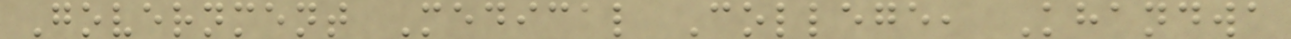Government Medical College, Khandwa
